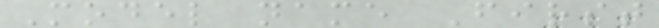Model name First
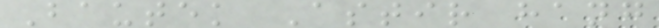Bautek Astir hang
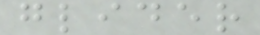glider
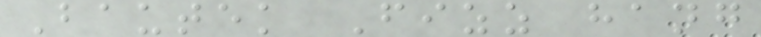Bautek Fizz hang
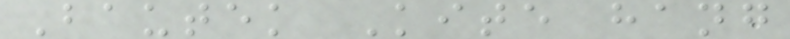Bautek Kite hang
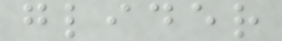glider
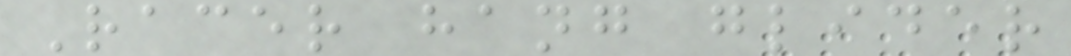Racer hang glider
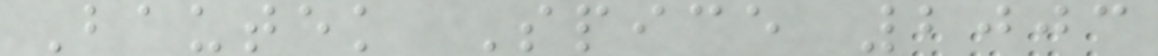Bautek Spice 2003
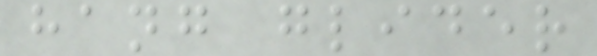hang glider
